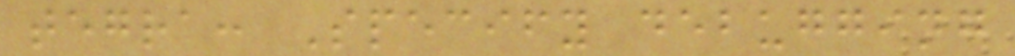tegra: Specify debugging
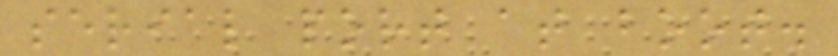serial port at boot.
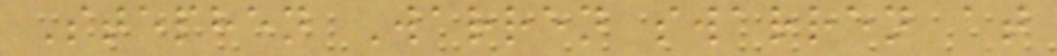Stephen Warren swarren at
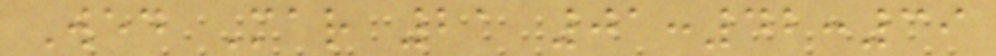Wed Mar 21 01:42:39
